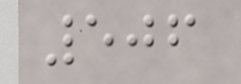506
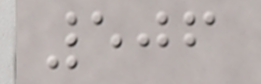506
